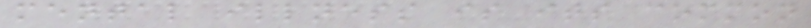mental illness is its common
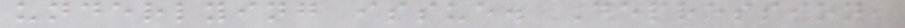underlying issue. Depression,
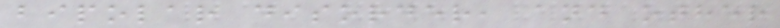bipolar disorder, and other
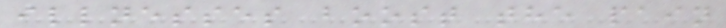illnesses boost the pain
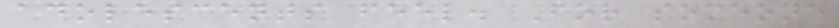adolescents feel. For someone
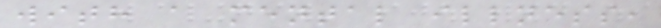with a mental illness,
